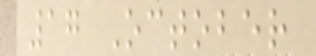17 October
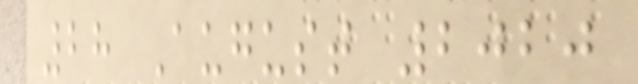28 August 2020
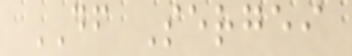DF Sergei
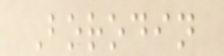Borodin
